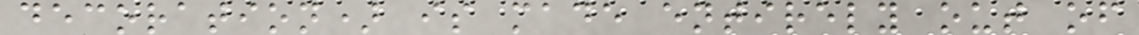decoration) is made entirely out of
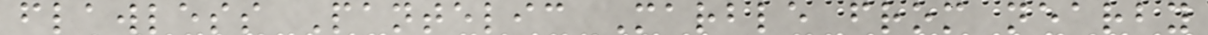flawless Pantelic Marble from nearby
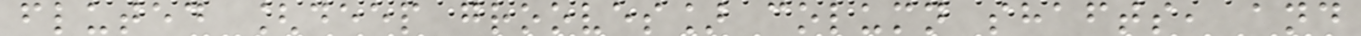fluted [deep grooves] column shafts, and
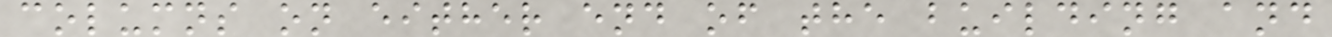columns on either end of the building and
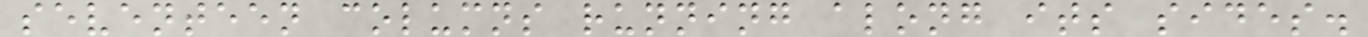seventeen columns running along its sides.
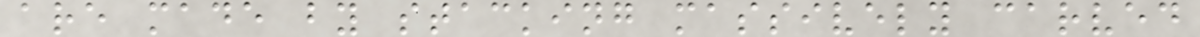are made by stacking massively carved
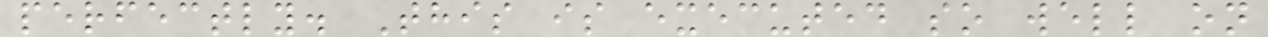perfectly. This is executed so well on
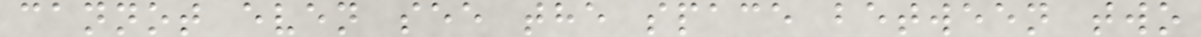cannot even see the space between two
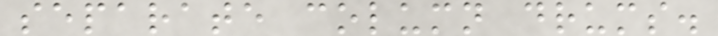separate column drums.
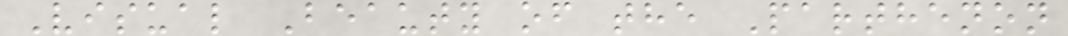Visual Beauty of the Parthenon
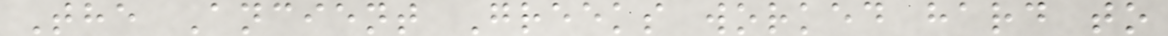The Ancient Greeks worked hard to
